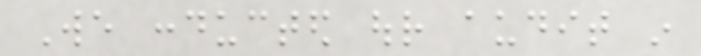We conducted our audit in
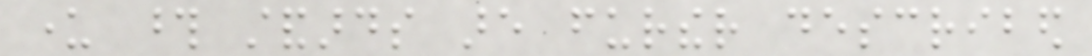under those standards are further described
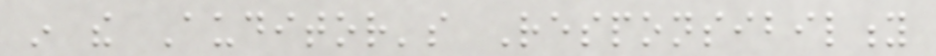in the Auditor's Responsibility
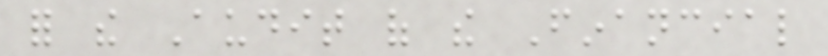for the Audit of the Financial
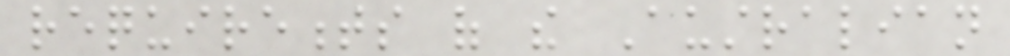requirements of the Australian
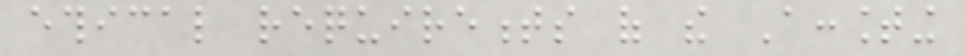ethical requirements of the Accounting
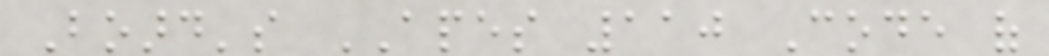Board's APES 110 Code of
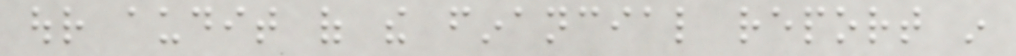our audit of the financial report in
